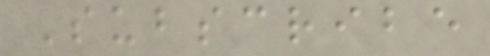Subscribe
